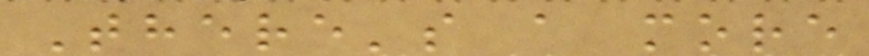There's a more
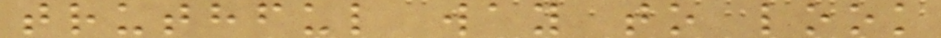truthful way to look
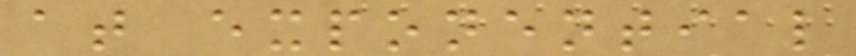at exponential
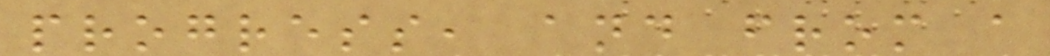progress, and from a
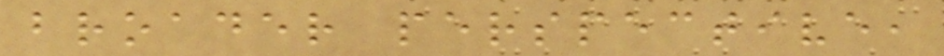broader perspective,
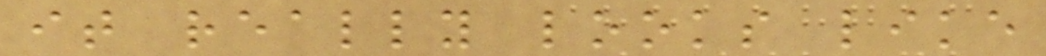it really looks like
